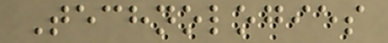Technologies
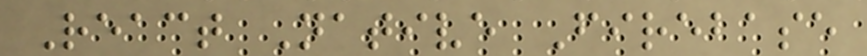React Native Firebase
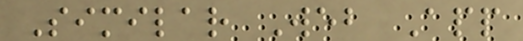Similar Web App
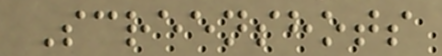Screenshots
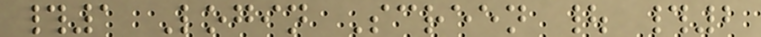#1 Login Screen | #2
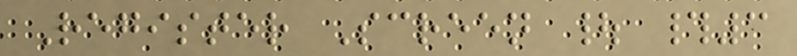Register Screen | #3
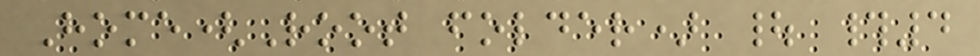Home(Root folder) | #4
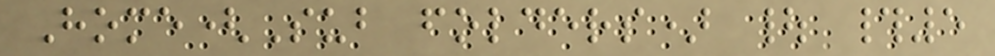Home(Sub folders) | #5
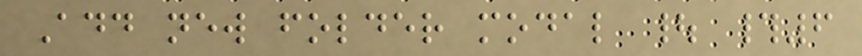Add new folder modal | #6
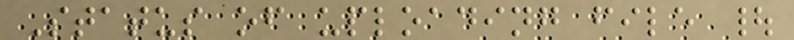Status of uploading file |
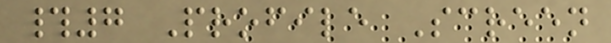#7 Profile Screen
